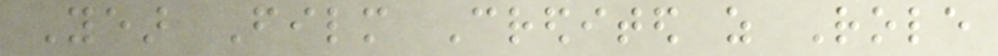Year Film Credited as Role
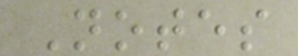Notes
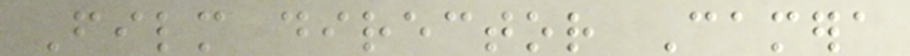Film director Camera
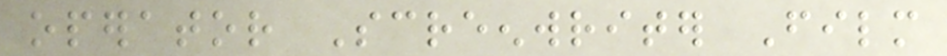operator Screenwriter Film
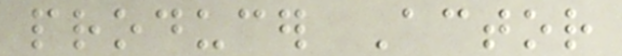producer Actor
